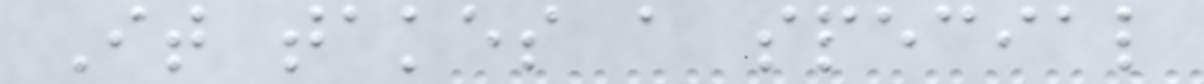It takes a special
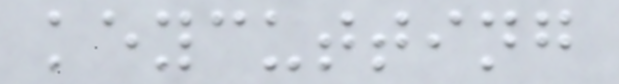keycutting
